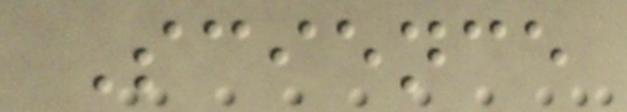Science
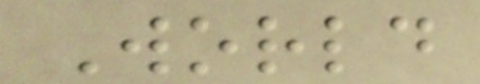World
